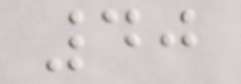40
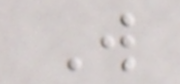W
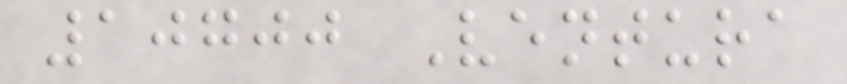10700 Ventura
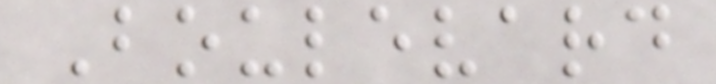Boulevard
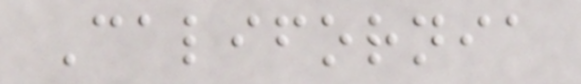California
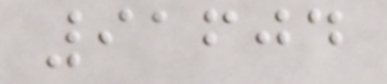91604
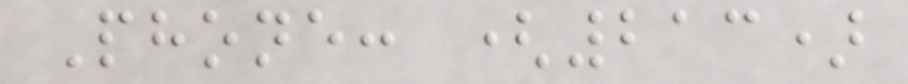Phone: (213)
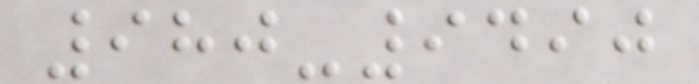980-9490
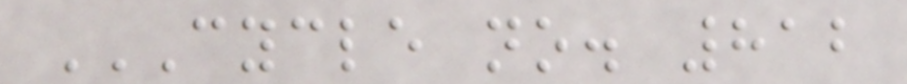CYCLE NO. 812
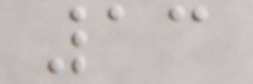13
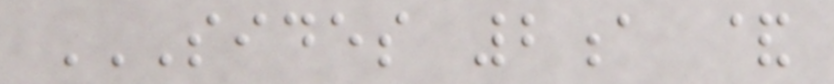SIDES 2A &
